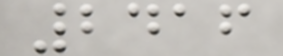2416
